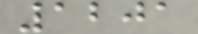1201
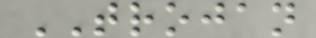TROJAN
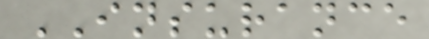INSURANCE
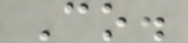Co.
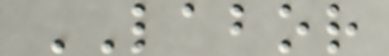LABOR
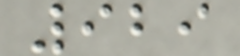929
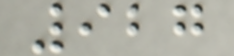927
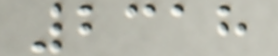2318
